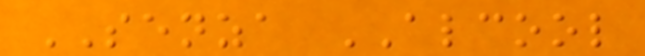SENZA ALCOOL
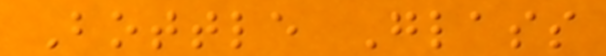Bottle Glass
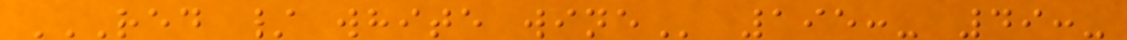RED / WHITE WINE 195:- 49:-
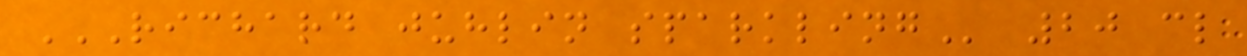RICHARD JUHLIN SPARKLING 20 cl
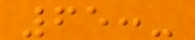65:-
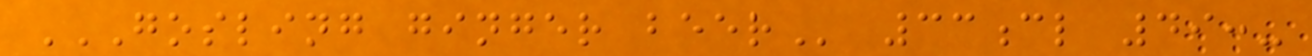GOSLING GINGER BEER 33cl 49:-
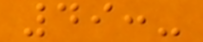49:-
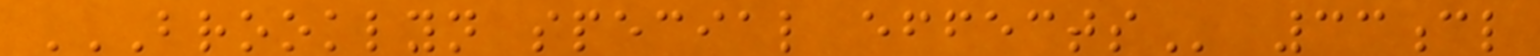BROOKLYN SPECIAL EFFECTS 33cl
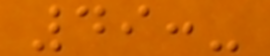49:-
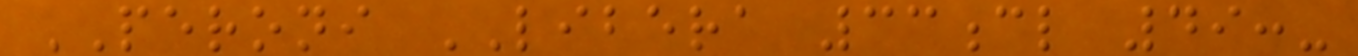PERONI LIBERA 33cl 49:-
